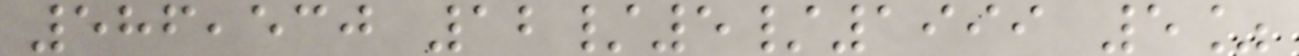586,530 12/5/1999 5%
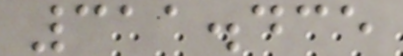311.435
